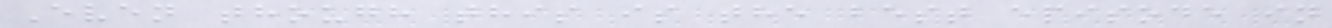Even though this is the best episode in
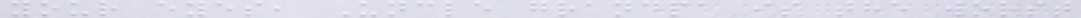your eyes, Uncle grandpa is the worst
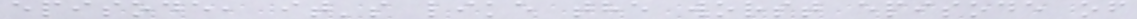episode, it's like the worst episode of
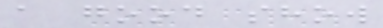a good show
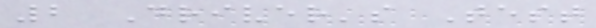2 Driver's Test
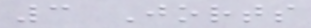3 Jorts
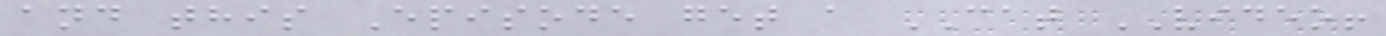and this Episode get a CAT VIDEO!
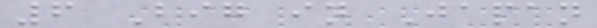6 Big in Japan
